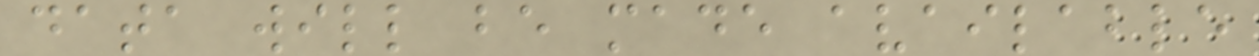data will be made available
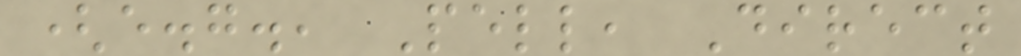(e.g., Pell, Direct
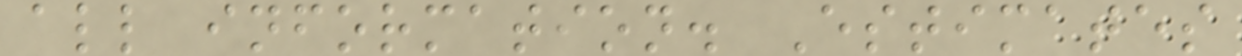all information. Estimates
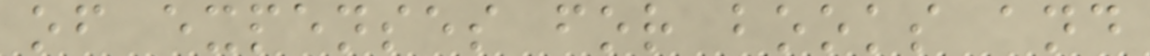of expenses for books and
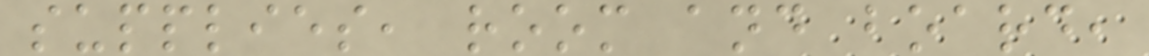supplies, room and board,
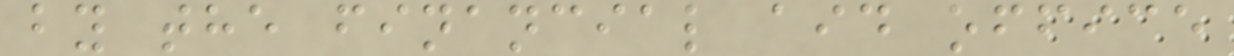by the financial aid office
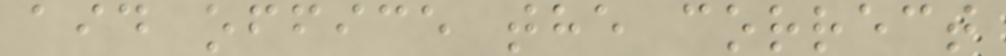aid office the correct
